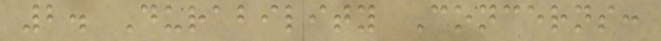2. Durability Concerns:
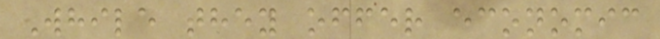While they offer economic
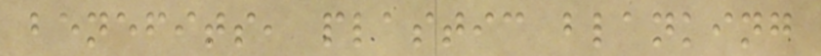benefits, plastic blanking
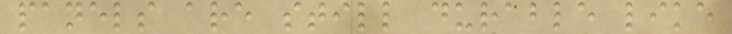panels are still durable like
